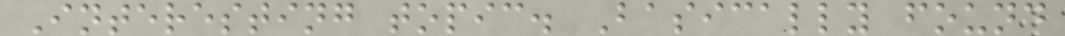Interesting topic. Basically found
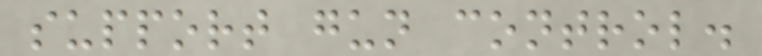support gun control.
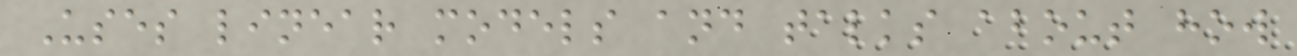Uses linear models and talks about how
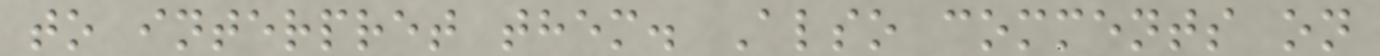to interpret them. Also comments on
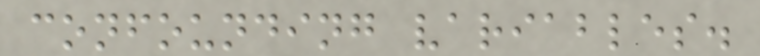confounding variables.
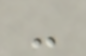-
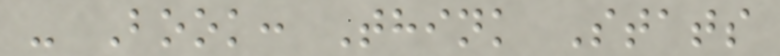- Book: Think Stats
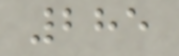285
